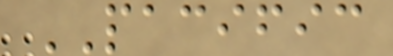PACIFIC
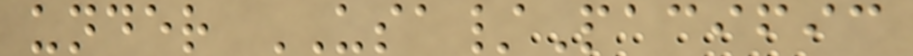under USA/Pacific
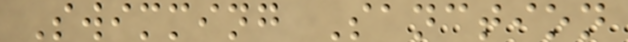Swimming Sanction
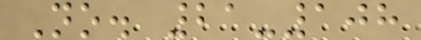No. 21-108
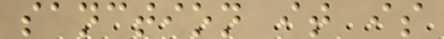sanction it is
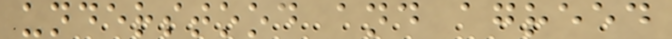understood and agreed
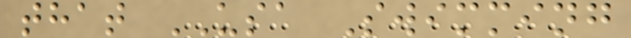that USA Swimming
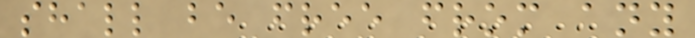shall be free from any
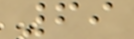69
